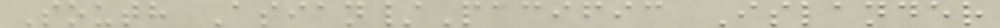South Asian/Pacific Islander
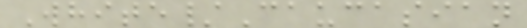White/Caucasian
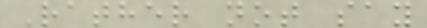Rather not say
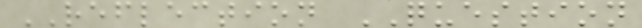REFLECTION QUESTION
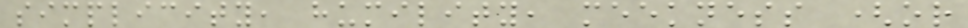simplicity, humility, meekness (or
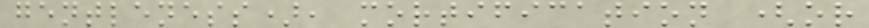gentleness), mortification (or
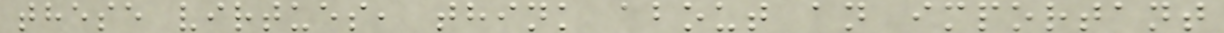these virtues, think about an important
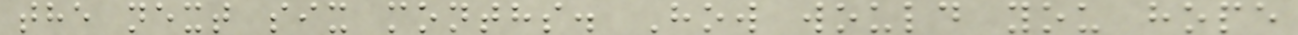the next six months. How would you hope
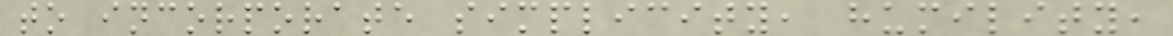to incorporate simplicity, humility,
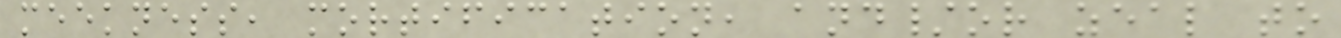meekness, mortification, and/or zeal to
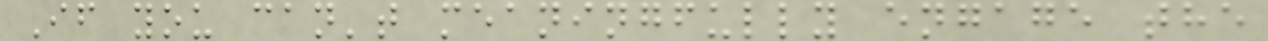If you can't meaningfully engage the
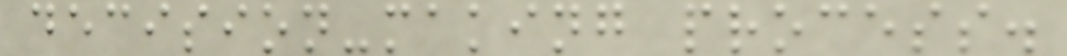decision-making process.
